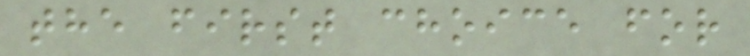the first choice for
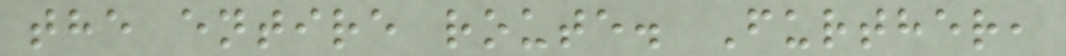the entire route. Further,
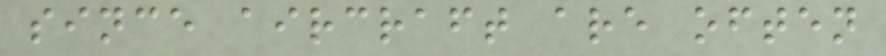since aircraft are often
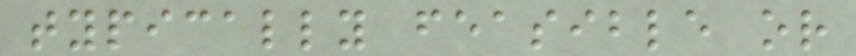typically feasible or
